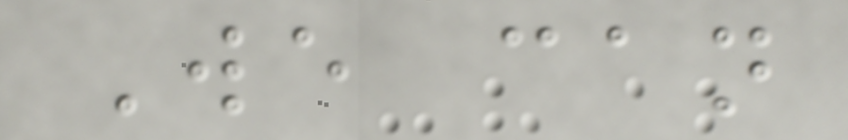We can
